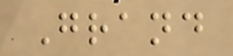Grand
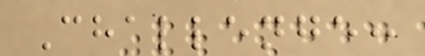Challenge:
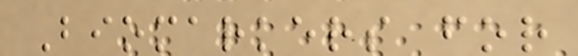Biomarkers for
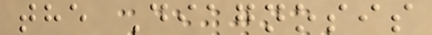the Diagnosis
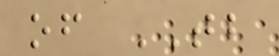of TB
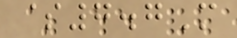$7.7M
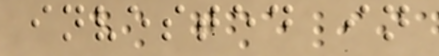invested in
